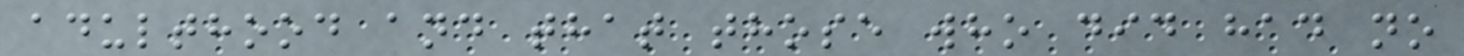adulthood and that those who did had no
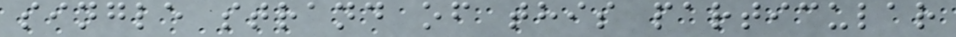single strand of this particular
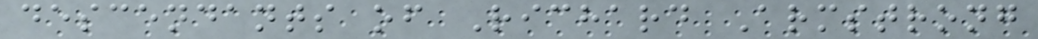descendants of Richard Armstrong
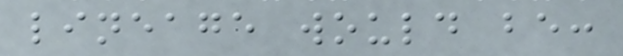lineage would be:
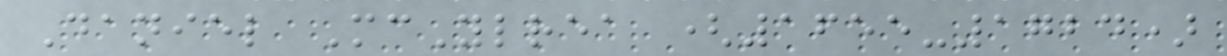Daniel McYlrea (1655-1724)
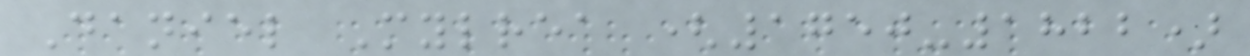Daniel Mylrea (1750-1822)
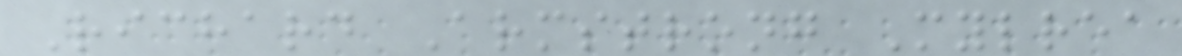Richard Armstrong Mylrea
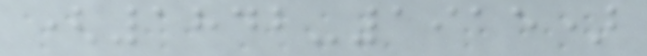(1842-1915)
